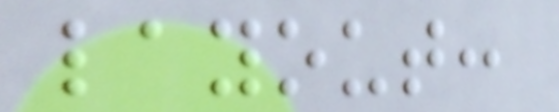layout:
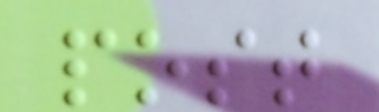post
